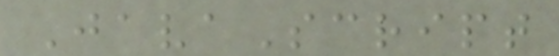JavaScript
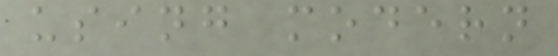using modern
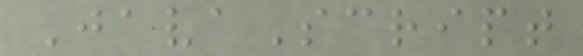JavaScript
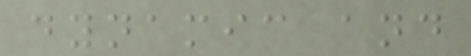dynamic and
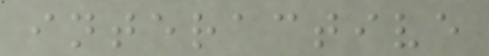interactive
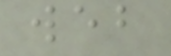web
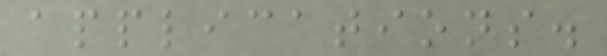applications.
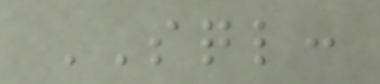SQL:
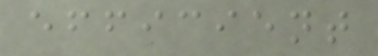efficient
